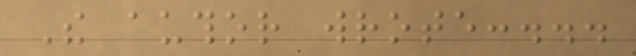The author wrote:...
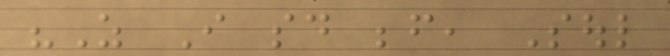"As I said before, Soul
